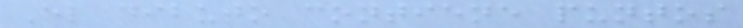El dibujo contiene puntos
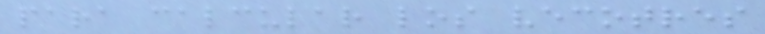para calcular los vecotres
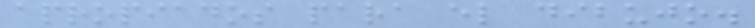apropiados para el dibujo.
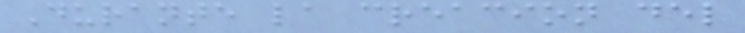Durante la creacion del
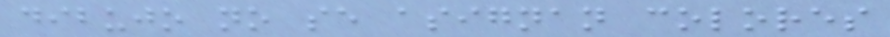dibujo no se asignan colores
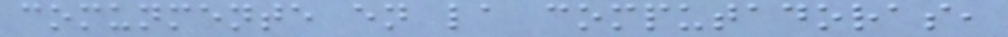comunmente en la computadoras,
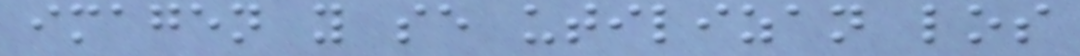imagen y se utilizan los
